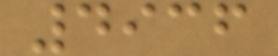4936
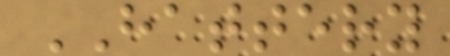HATTERY
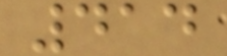414
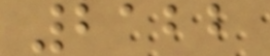2122
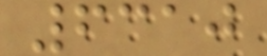6310
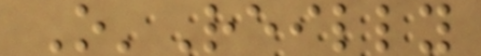O'Reilly
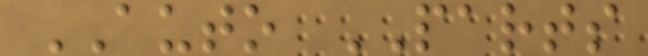AUTO PARTS
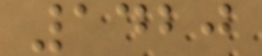1420
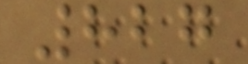827
